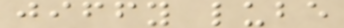jiffy lube
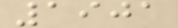1901
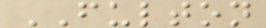FULTON
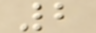2
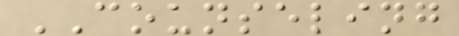COUNSELING
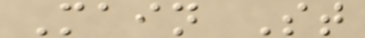Main St
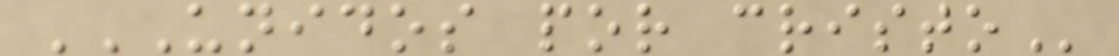UNIDOS POR CRISTO
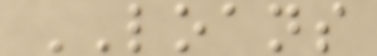LOANS
